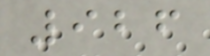926
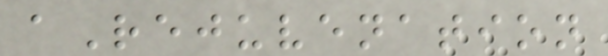aRejuvenation
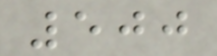500
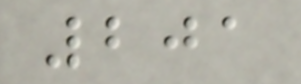201
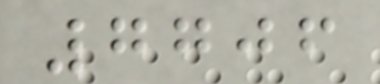7706
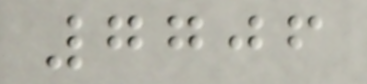7706
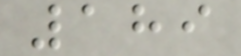189
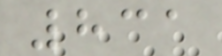831
